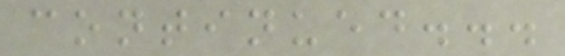continued...
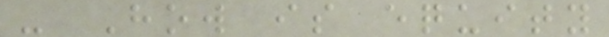- How is equity
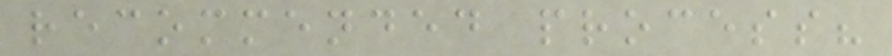recommended process?
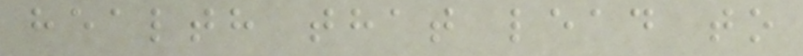health that lead to
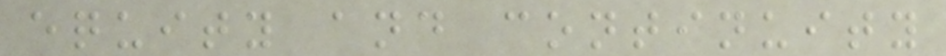equity and continuity
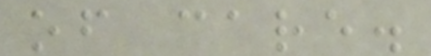of care.
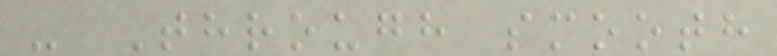- Through smooth
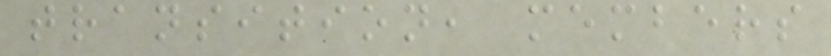transition, members
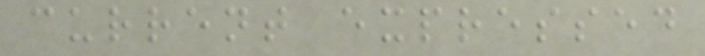current expressed
